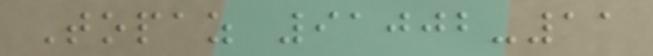Topaz 91002-11
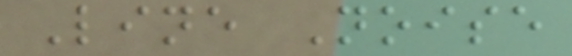Line Noise
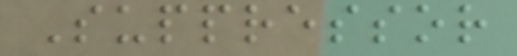Suppressor
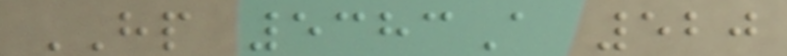HP 5383A 520
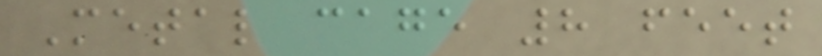Metal cage 8 feet
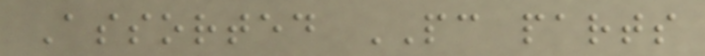Assorted PC parts
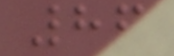86
